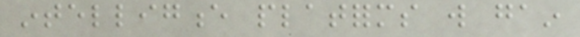intelligence platforms will gain
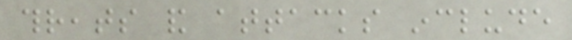threats and attacks include
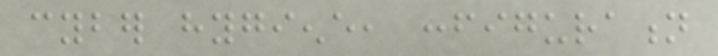cyber hygiene, configuration
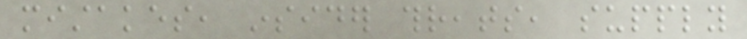mistakes, insider threats, supply
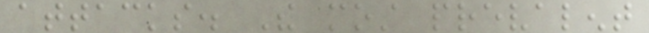attacks. The most prevalent
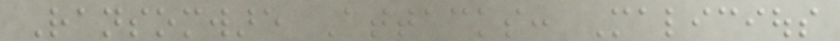Ransomware Attacks: Malicious
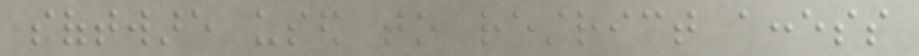software used to restrict access
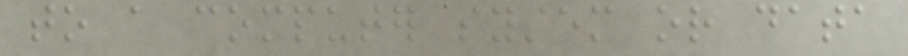to a computer system or data
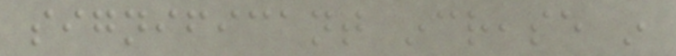significant increase in
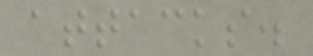attacks.
